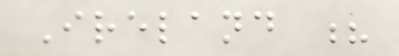Ireland ?
